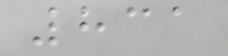831
